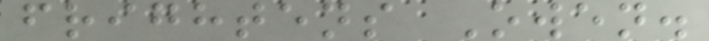frightens Owen.
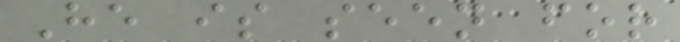He is seen for
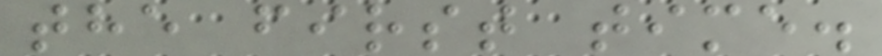the first time.
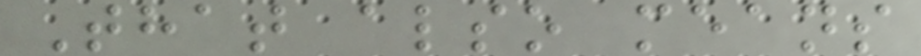That also means
